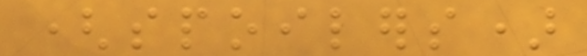(spoilers)
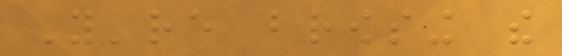You're browsing the
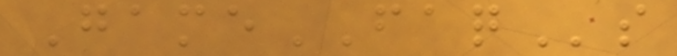GameFAQs
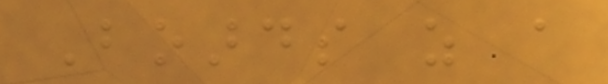Boards as a
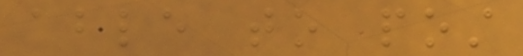able to post
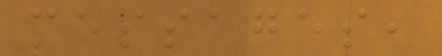messages,
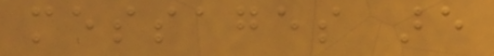messages are
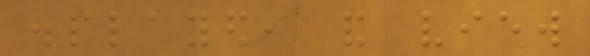displayed, and view
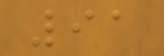91
